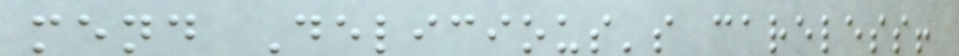mend Delicious's careless!
